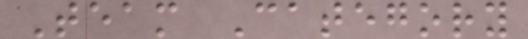Team Category
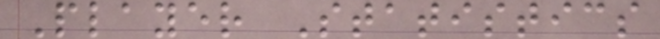Player Statistics
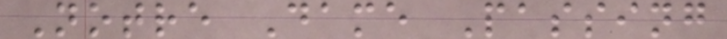Notre Dame Passing
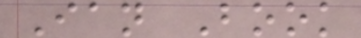Ian Book
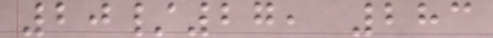20/27, 283
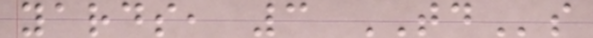yards, 3 TDs
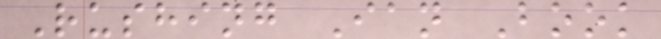Rushing Ian Book
